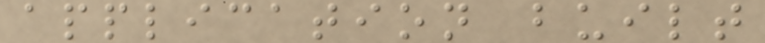application built
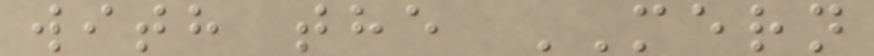with the MERN
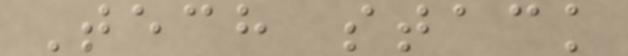Tech stack
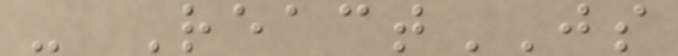- ReactJS
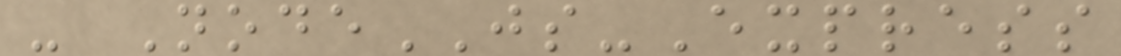- NodeJS-Express
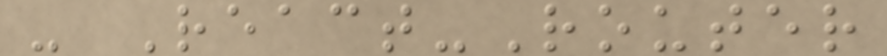- React-Router
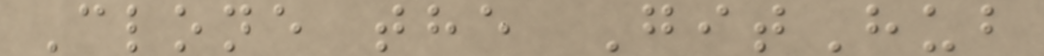Clone the GitHub
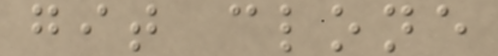git clone
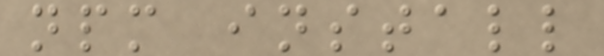npm install
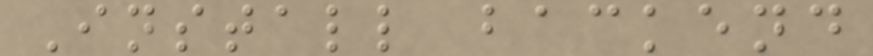Install backend
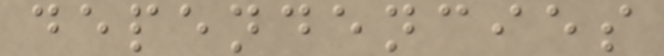dependencies
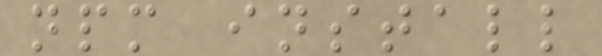npm install
